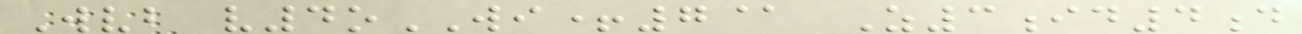Wvb v4oWI+7@ Z3id4d
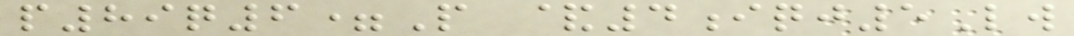p89q6=P &4iqj5Lw
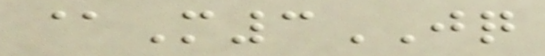@M3JQ
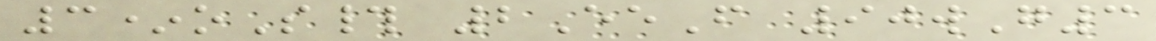3*oS# 2EeF 90wG3
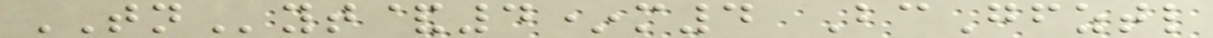TNyt&4*m4 BcGfztl
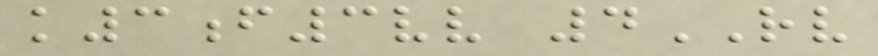k3f3vv 4RV
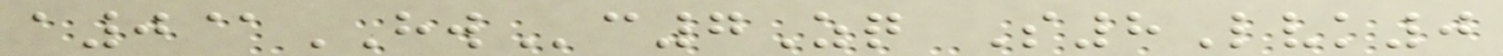a0@HWc7Zq S8Lvk0
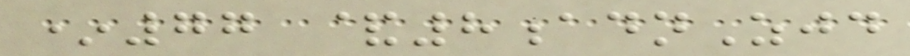*77 &8adnZjd
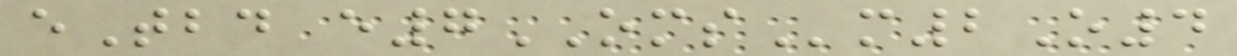eTbd e7OMSm2O4
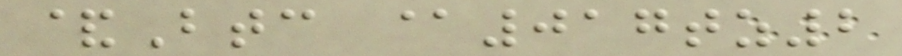&Btc @017tz2
